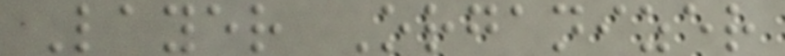Layer Organizer
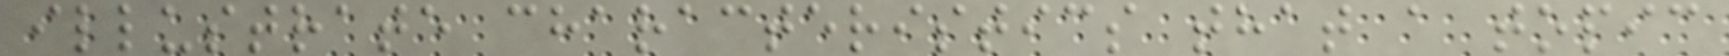illustrate characteristics that a topic
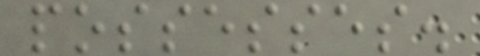possesses.
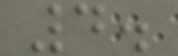4.
